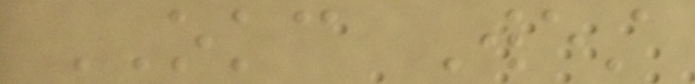OKC West
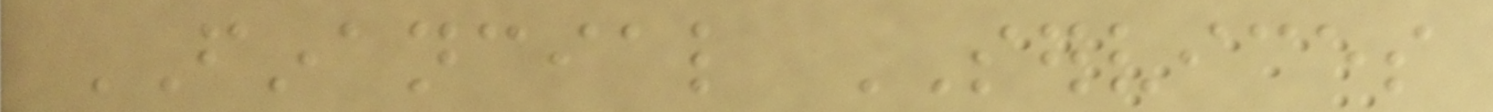FINANCIAL SERVICES
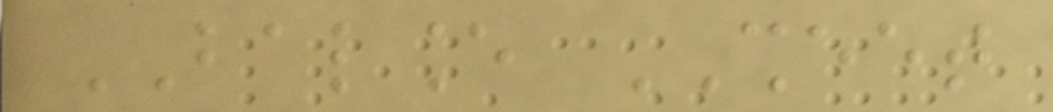BALANCE SHEET
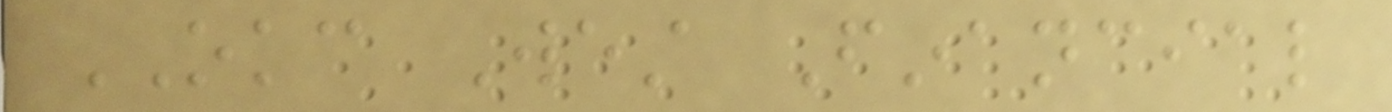OKC West Financial
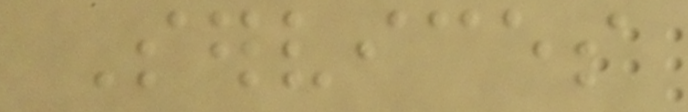Services
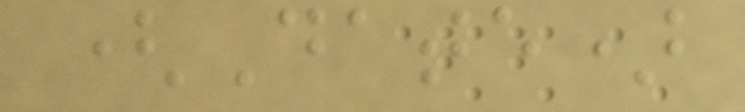(Date)
